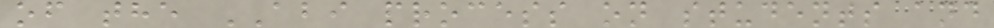of the ABI process on students and
